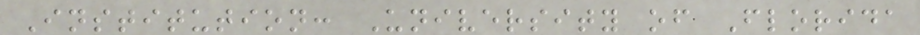Institution: University of Florida
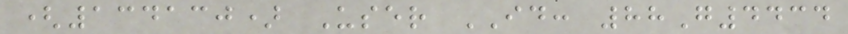(134130) User ID: 88G4434
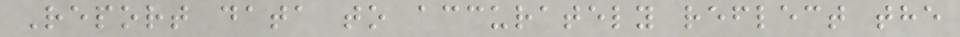Report data to accurately reflect the
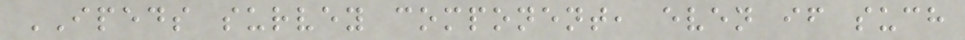IPEDS survey component, even if such
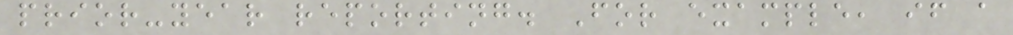prior-year reporting. For example, if a
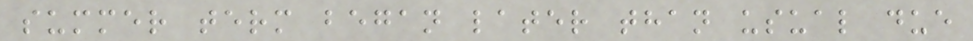summer term began later than usual due
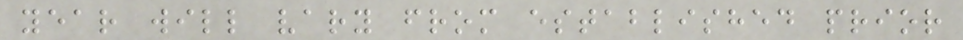year will vary from established prior
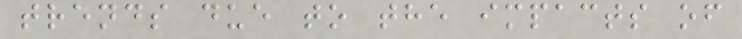trends due to the impacts of
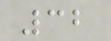32
